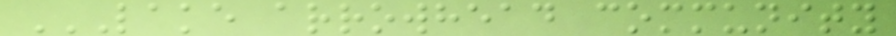LAKE ARROWHEAD COMMUNITY
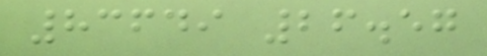83649 26.57
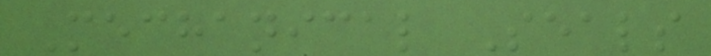Mechanical Seals
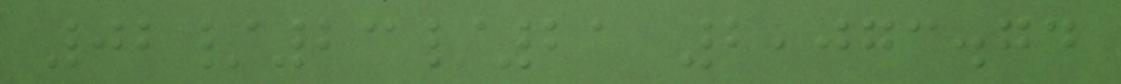02/23/21 2,073.74
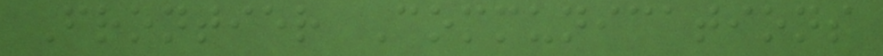Frontier Communications
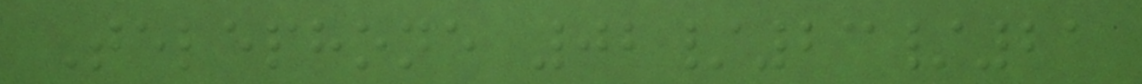Telephone 02/23/21
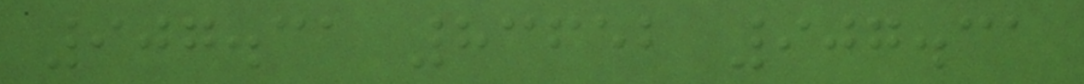907.31 83652 907.31
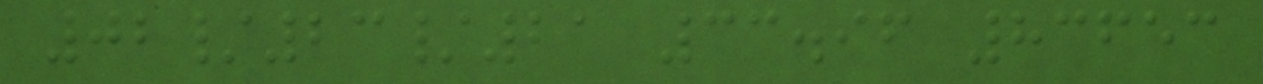02/23/21 33.96 83653
